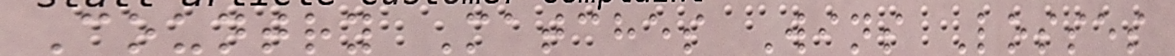Country Matches Wins Losses
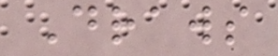Draws
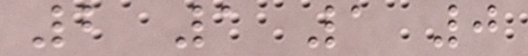2 1 1 0
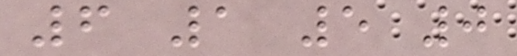6 1 5 0
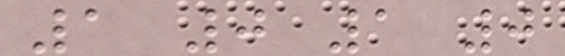1 0 1 0
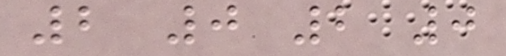2 0 2 0
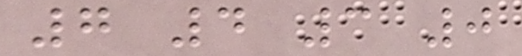7 4 3 0
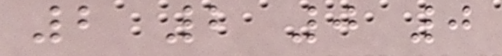2 2 0 0
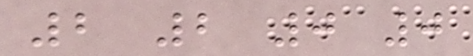2 2 0 0
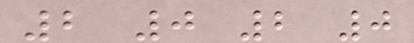2 0 2 0
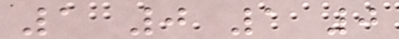1 0 1 0
